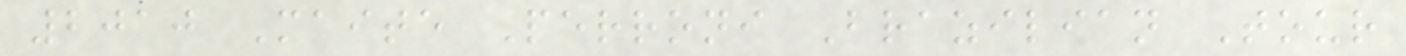2010 Maite Perroni Brazilian Tour
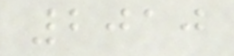2010
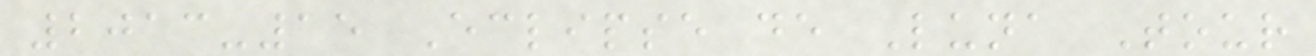2013-15 Eclipse de Luna Tour
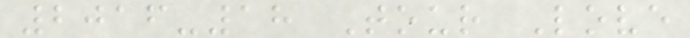2016-18 Tour Love
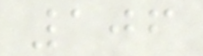106
